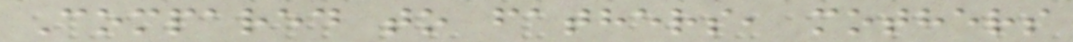Compared to fathers, mothers
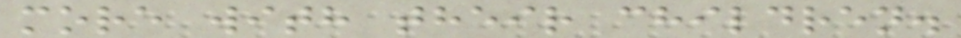more with their children.
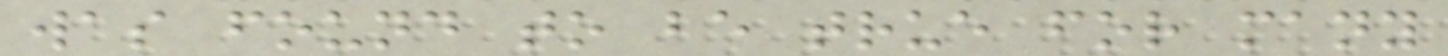was found to be true for many
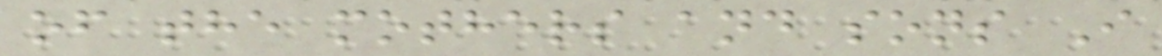of the mothers and sons I
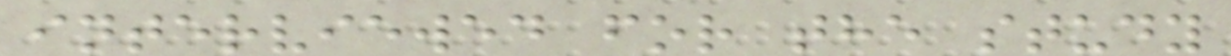interviewed for the study
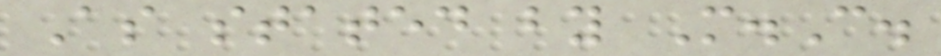As stated by M.C.
